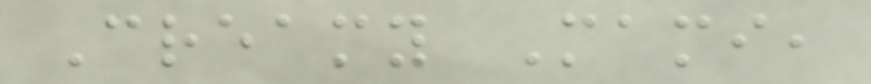Creamy Mami,
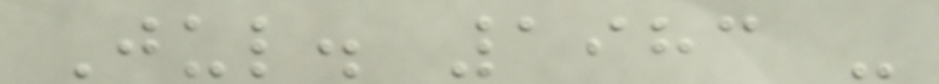Jul. 1983 -
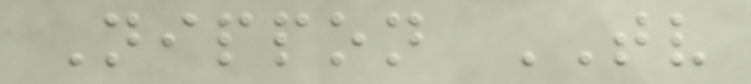Nippon TV
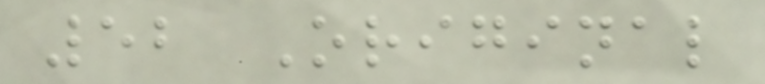52 Original
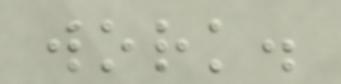work.
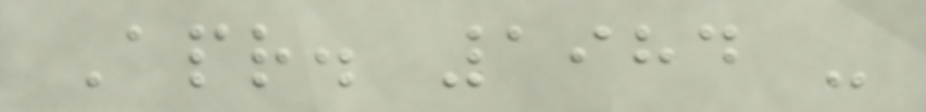Apr. 1984 -
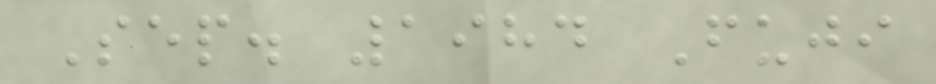Sep. 1984 Fuji
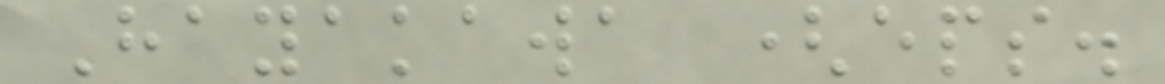Hayakawa (eps.
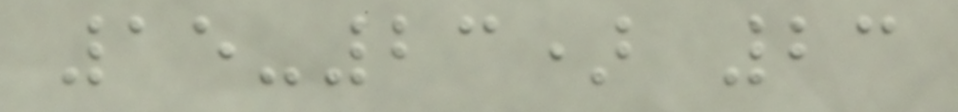15-23) 23
